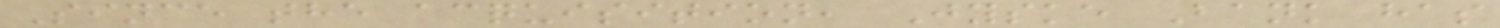Since the acquisition, Jyske Bank has
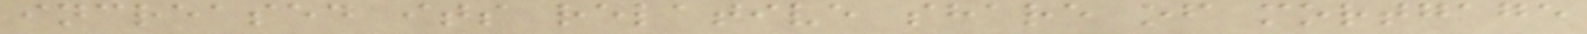increased its relative share of mortgage
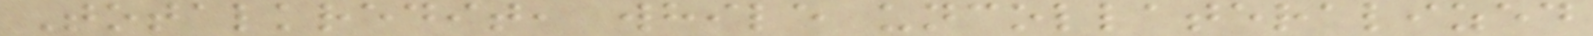Totalkredit, while uncollateralized
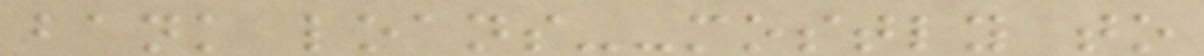bank loans--mostly to
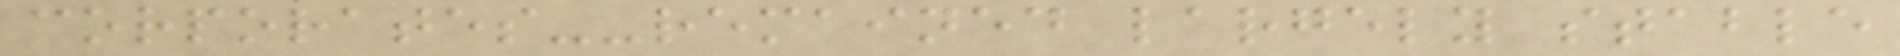corporates--remained largely stable
